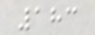183
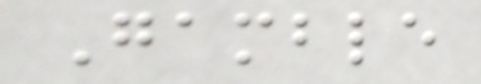Gamble
